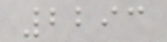2293
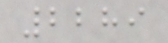2289
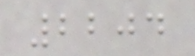2204
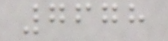7678
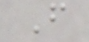F
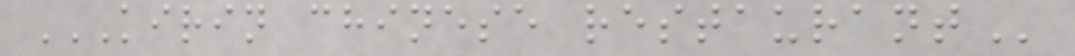KIRIN CHINESE RESTAURANT
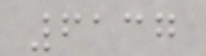6137
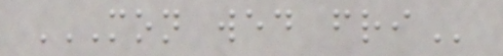MON WED FRI
